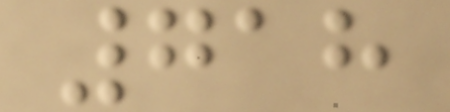718
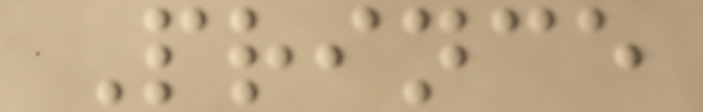Prince
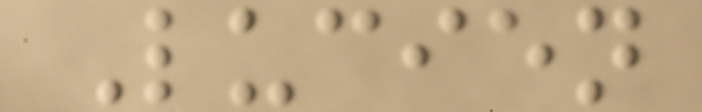Lucien
